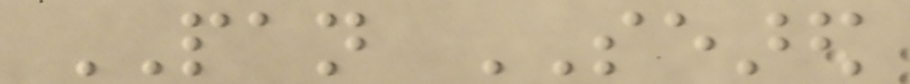PAN SEARED
